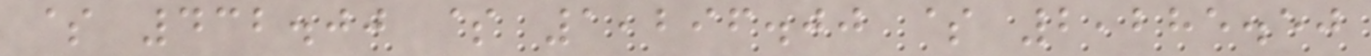$ 432.00 $ 1,296.00 $ 2,285.50
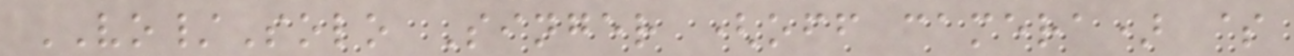VO/Solo Singer (off camera) $
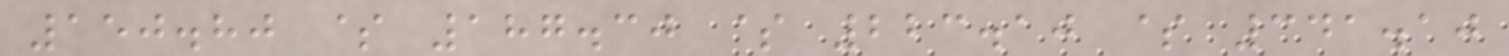150.80 $ 187.30 $ 223.10 $ 341.10
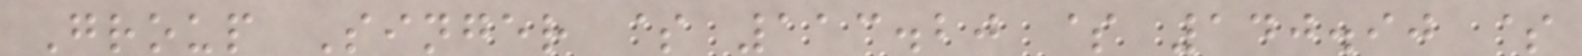Group Singer $ 113.20 $ 140.90 $
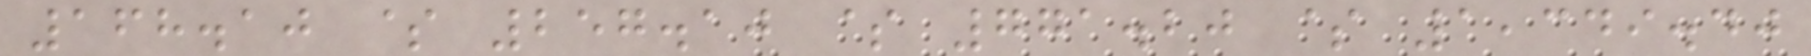168.10 $ 257.10 $ 771.20 $ 1,349.40
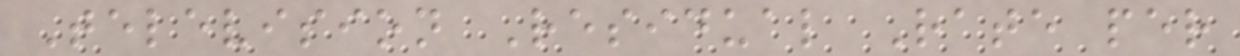Television Residual Rate per
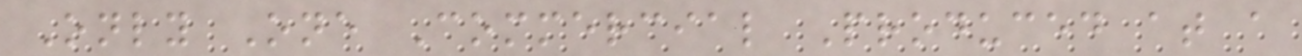Only One Commercial Produced at a
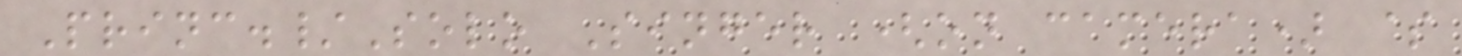Princ./Solo Singer (on camera) $
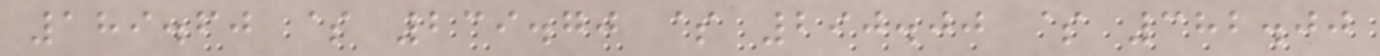189.60 $ 239.70 $ 290.00 $ 382.00
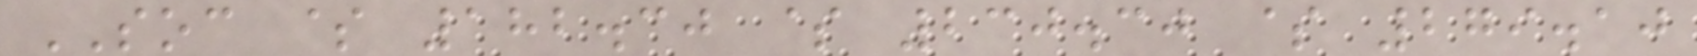SOC $ 182.30 $ 230.30 $ 279.10
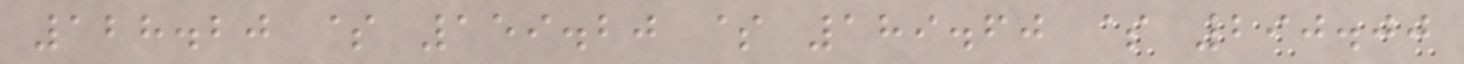128.20 $ 159.20 $ 189.60 $ 290.00
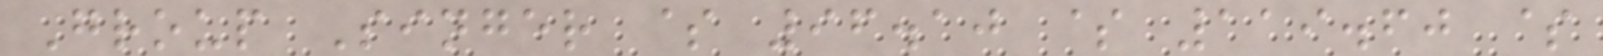Group Singer $ 96.10 $ 119.60 $
